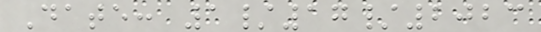Date: 1/17/2023
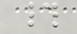#
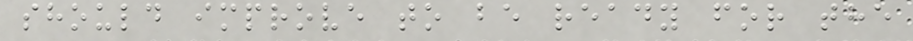should improve to be ready for the
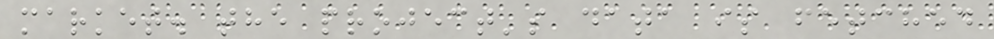market. the project's data is fetched
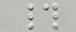#
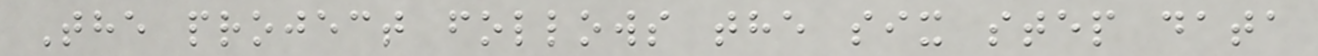The project follows the six step data
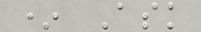* Ask
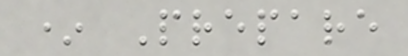* Prepare
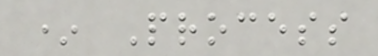* Process
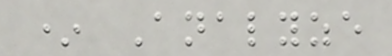* Analyze
